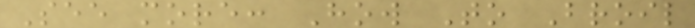See more: How To Broil
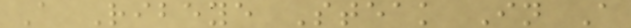A Ribeye Steak In A
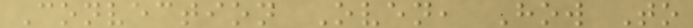Convection Oven, How To
